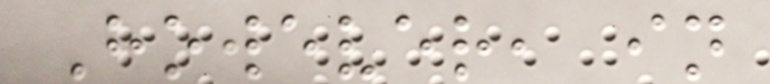However, in
